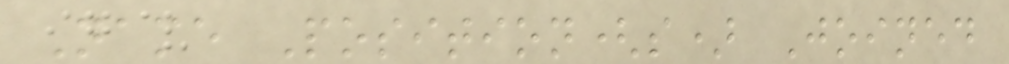Name Position(s) Joined
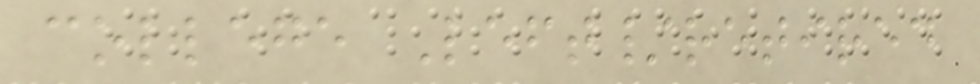college Left/retired
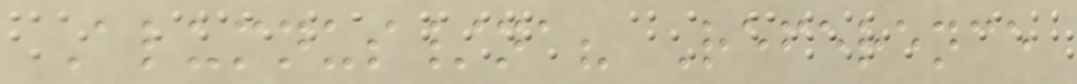Alumnus/na? Reference
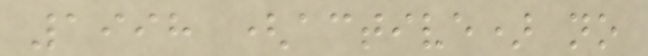1998 (active) no
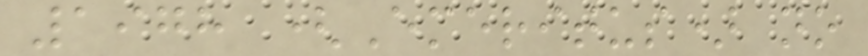1978 (Emeritus) no
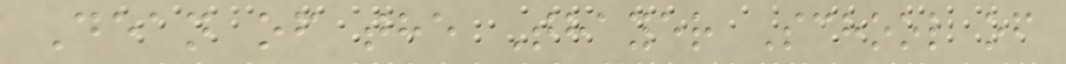Dean of the Thayer School of
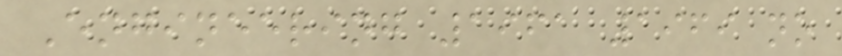Engineering 1961 1969 no
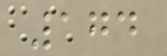174
